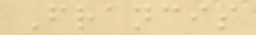Francis
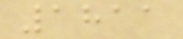1811
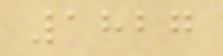1827
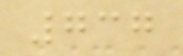737
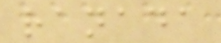ranada
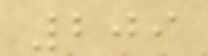209
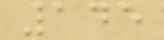145
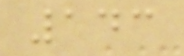143
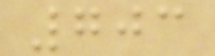703
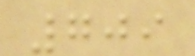709
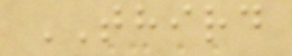THIRD
